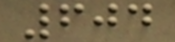604
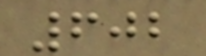602
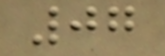07
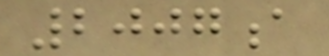2007a
